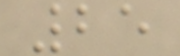25
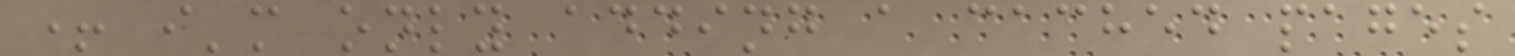+ i'm only adding a cached pages
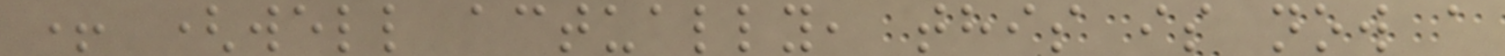+ (well actually, this is now a
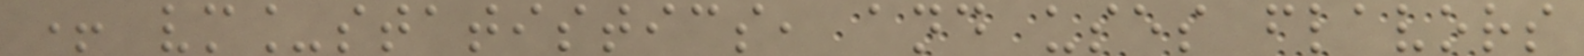+ vm_statistics, and uses flavors
